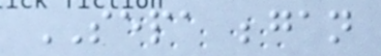SEPA began
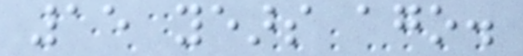15 years ago.
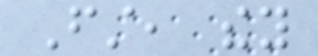First, they
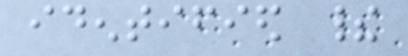identified their
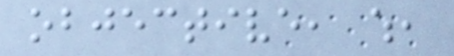objective, which,
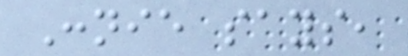Connie says,
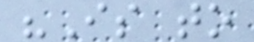"Is to
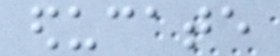educate
